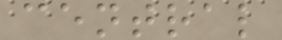central
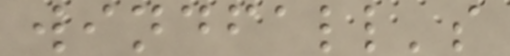windfall's
